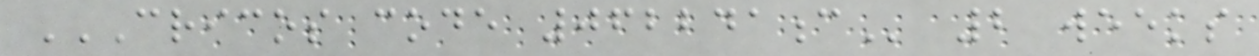CRICOS CODE 062241C 2 weeks
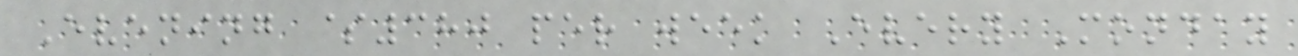Evening $380 per week Every Monday
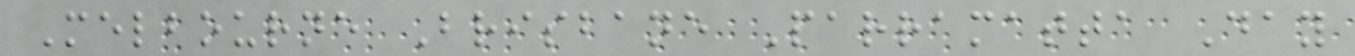Melbourne Brisbane Parramatta Day
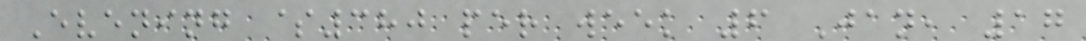Evening $380 per week 6 Jan, 17
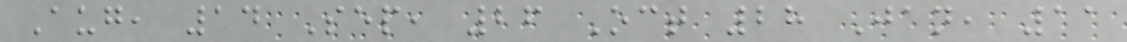Aug, 14 Sep, 26 Oct 28 Jan, 11
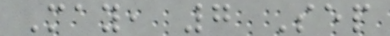May, 7 Sep
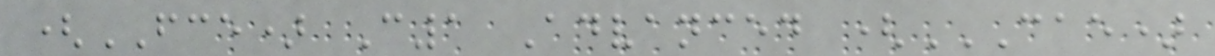(FCE) C1 Advanced (CAE)
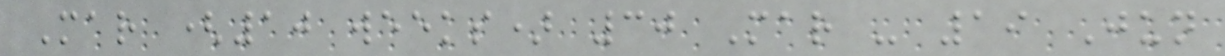Mar (10 weeks) 30 Mar - 19 Jun
